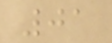01
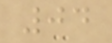04
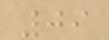09
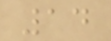14
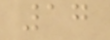17
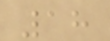18
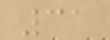31
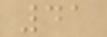41
